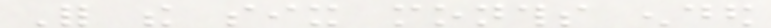For the six months ended
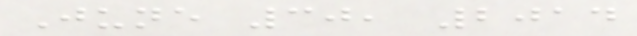June 30, 2014
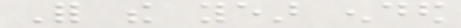For the year ended
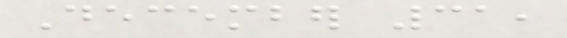December 31,
